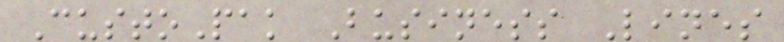CustoPak Business Lines
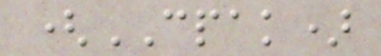(CPAK)
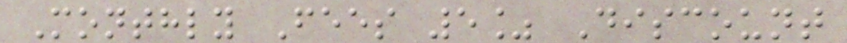Monthly Fees 5% Discount
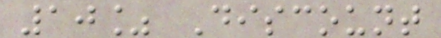10% Discount
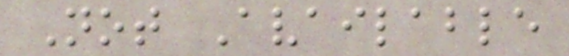Not Available
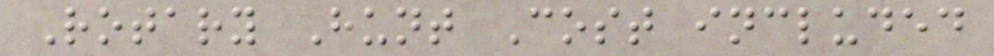Rotary Hunt Cost included
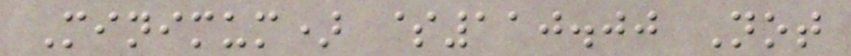Minimum) $110.00 Not
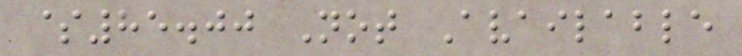$85.00 Not Available
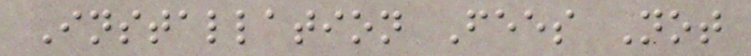Installation Fees Not
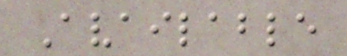Available
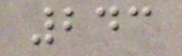243
